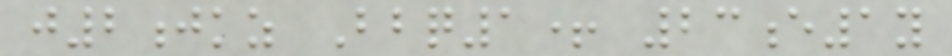j2jkz Bbq1+ 23e1y
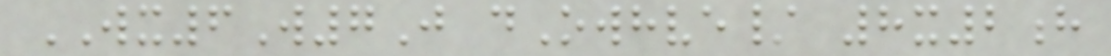WX6W7J dOwhve/ 8x2h
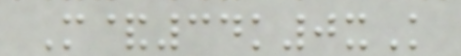M&34k0xK
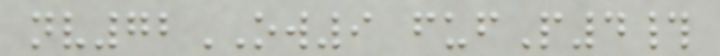nv72OW9 fufP4#
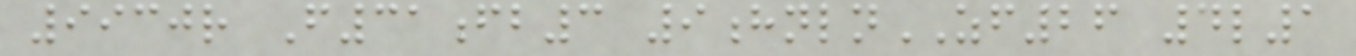9930r F31fb3 9hnlnZF26 4l1
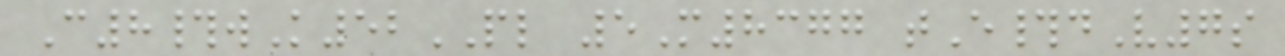C8#wK52PL 5M8377 tE#dV7s
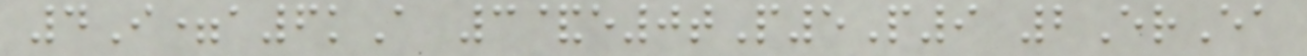4I=a6kA 3&e0tP5P9 2ErEa
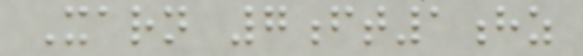Xarn 7ft1hz
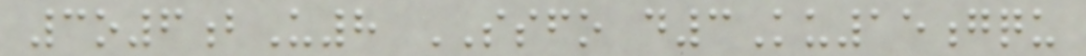3o6bU8 SSFO d3Ku15gqu
